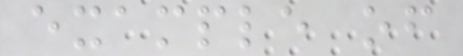example of
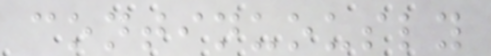continuously
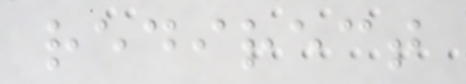redirect
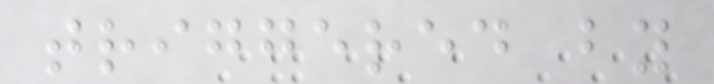triggered by
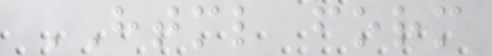HTML form
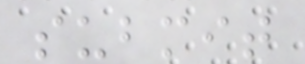submit
